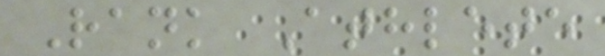Rank Athlete
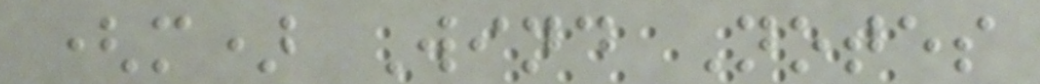(m) Wind Notes
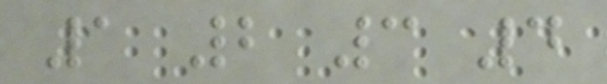1 2 3 4
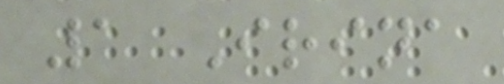1 Irina
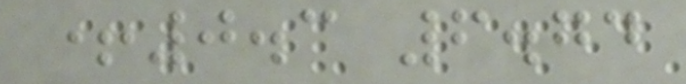+0.3 6.74
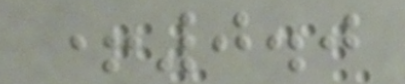+0.0
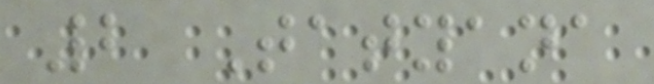2 Tatyana
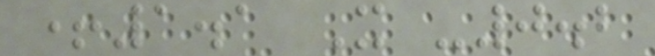+1.1 X -0.2
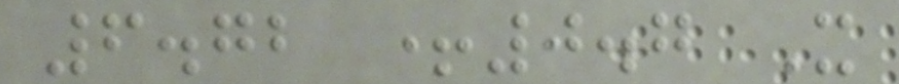6.72 +0.7 X
